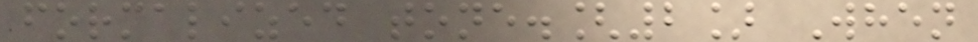formalized tone.[2] When
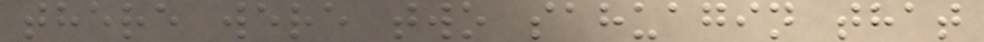there were two sahuagin that
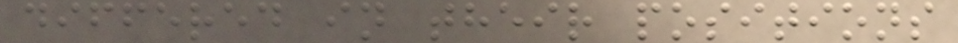differed in their positions
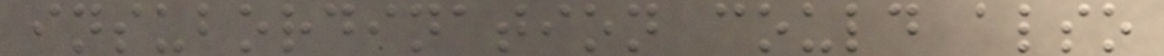insubordination could also
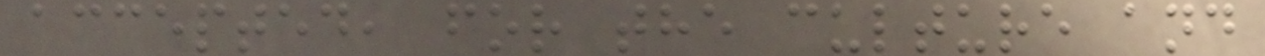accepted, for the culture and
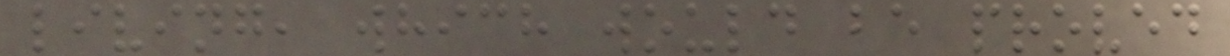living, which would be proved
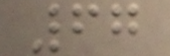67
